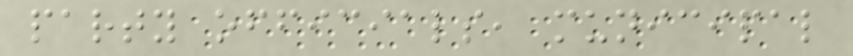party officials, municipal
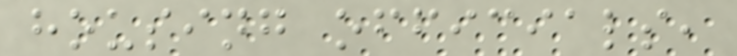housing officials,
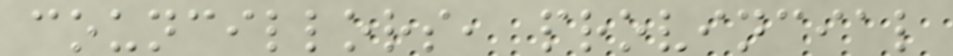councillors, provincial
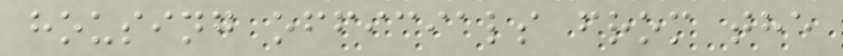housing officials from the
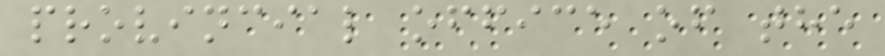provincial office of the
